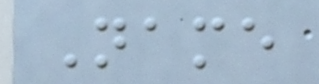Name
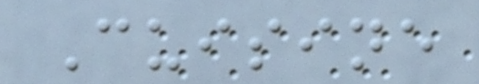Cuisine
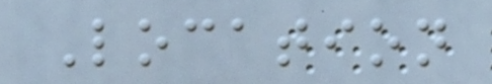Location
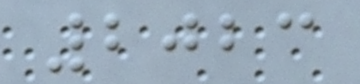2023
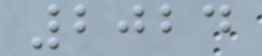2024
